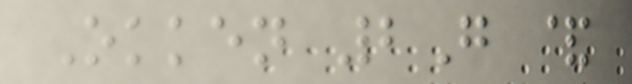Okken 2G &
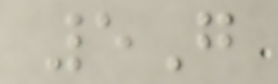5G
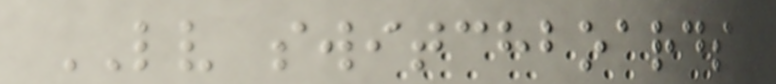LV switchboards
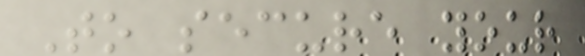To secure your
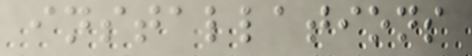installations
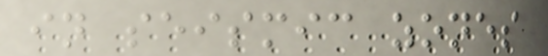in seismic zones
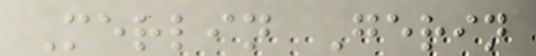Merlin Gerin
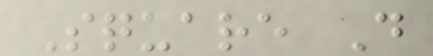Square D
